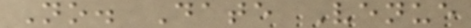No. Date Venue
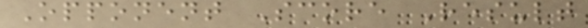Opponent Score Result
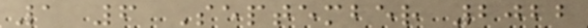1 6 September 2022
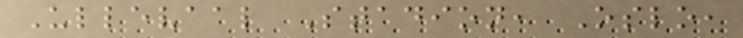Ullevaal Stadion, Oslo,
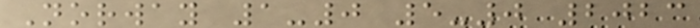Norway 1-0 5-0 2023
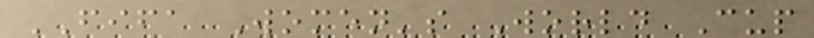FIFA Women's World Cup
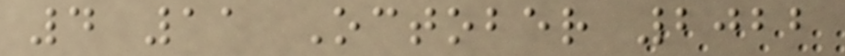4 11 October 2022
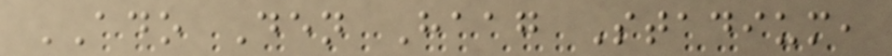ADO Den Haag Stadium,
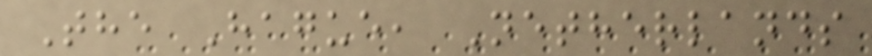The Hague, Netherlands
